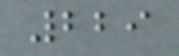229
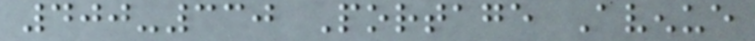400-330 Portage Avenue
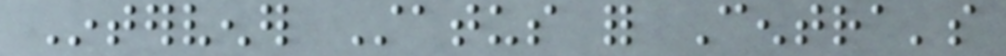Intervener Status for Centra's
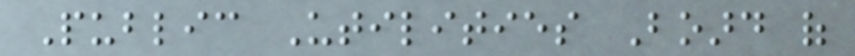Public Utilities Board of
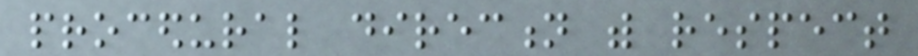procedural direction with respect
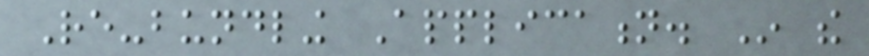Re-bundling Application. In the
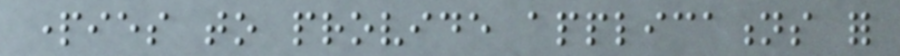parties to provide applications for
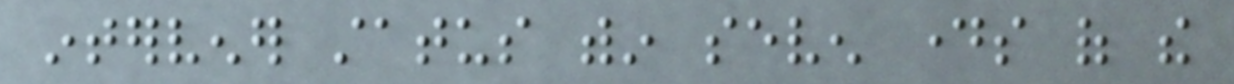intervener status within seven days of the
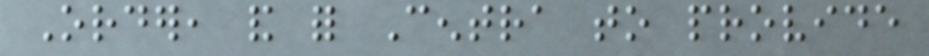Order, and for Centra to provide
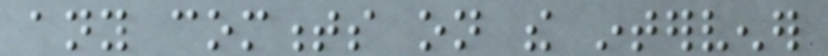any comments on the intervener
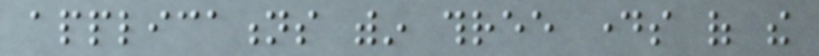applications within three days of the
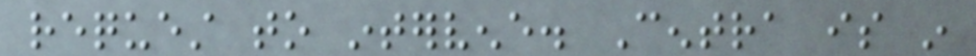request to intervene. Centra is in
